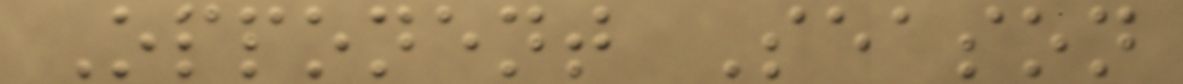Opponent Season
